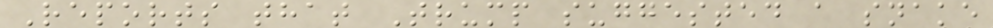Reports that Trump suggested a snake
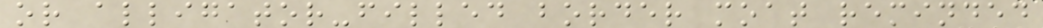or alligator-filled border moat reminded
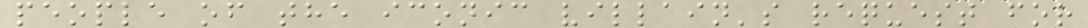people of the iconic villain's request for
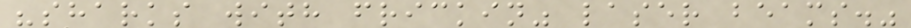"sharks with frickin" laser beams."
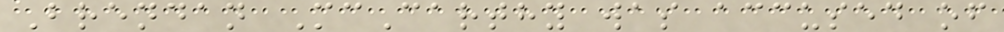Brendan McCarthy was accused of
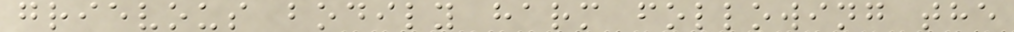grievous bodily harm following the
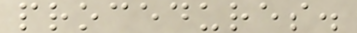procedures.
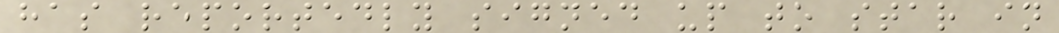has reportedly signed up to star in
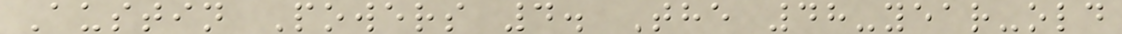Austin Powers 4. The 48-year-old
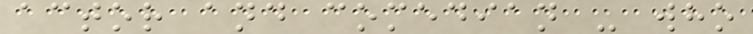actor and comedian - who
